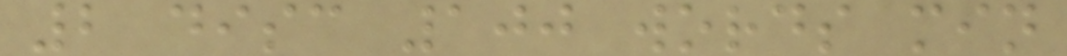2 disc 100 words min
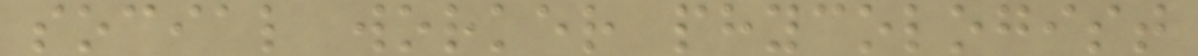social worker phycologist
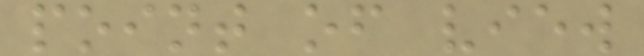point of view
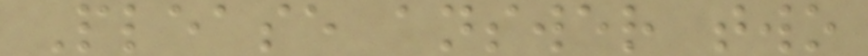Please answer two
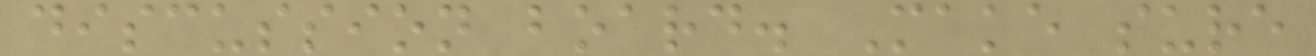discussion board. Make sure
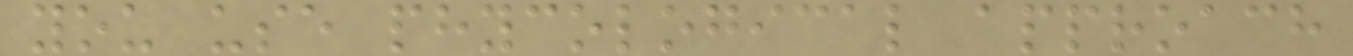you use phycological approach
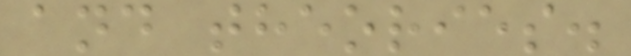and theories.
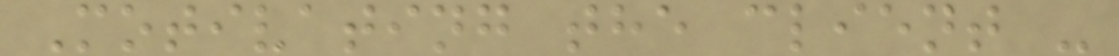Motivating the client -
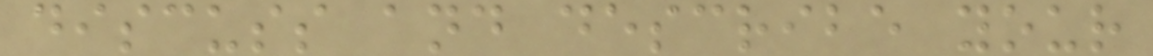discuss and describe your
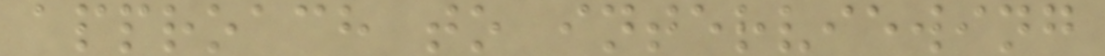approach to interviewing
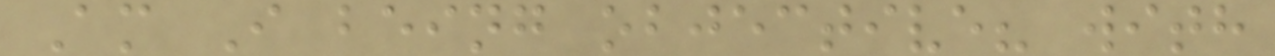Am I being objective? with
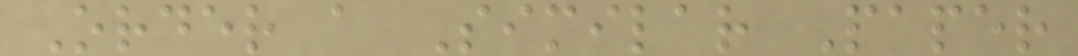Order a Similar Paper
